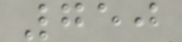750
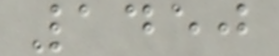1450
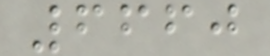6660
